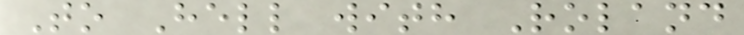To Hell with Roland
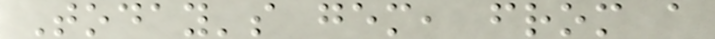Today's gem, from a
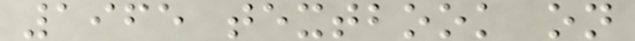1965 textbook on
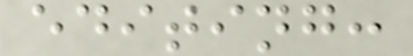editing:
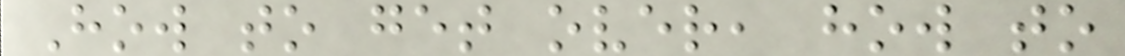How to get over, how to
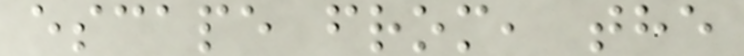escape from, the
